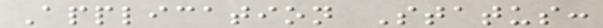Application Status:
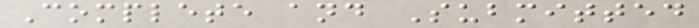Complete and Submitted
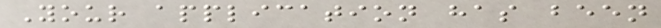Your application has been
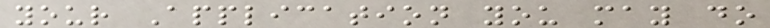your Application you may do
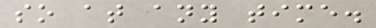so at any time.
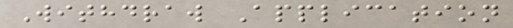Withdraw Application
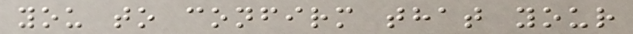you to confirm that your
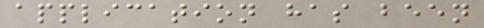application has been
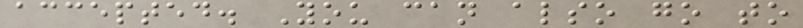accepted. You can also go to
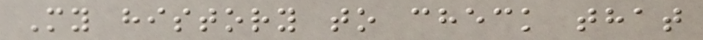My history to check that
